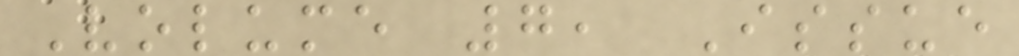Volume 7, Issue
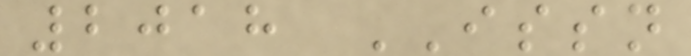2018 ISSN
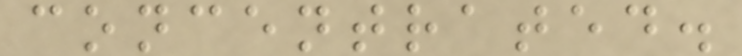concentrated.
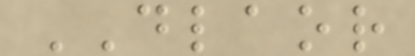DLAOR
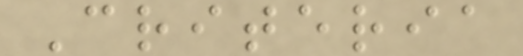Criteria
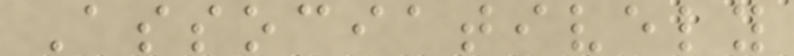Associatively
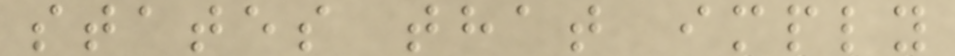states that imply
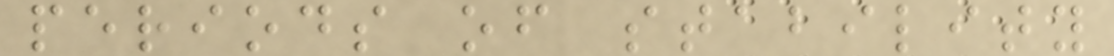periods of stability
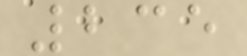235
